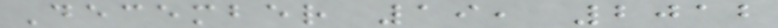December 19, 2012
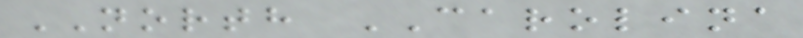NORTH CAROLINA
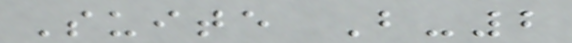Suite B-2
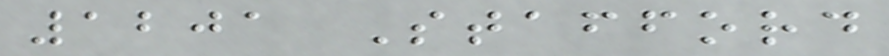1201 Stafford
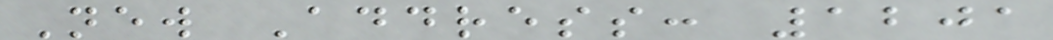New Address: 1201
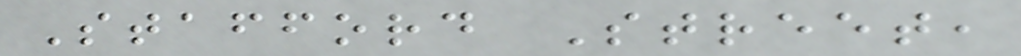Stafford Street,
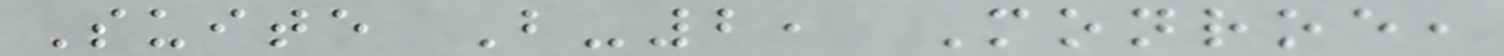Suite B-2, Monroe,
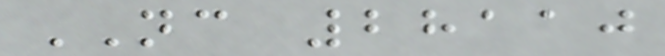NC 28110
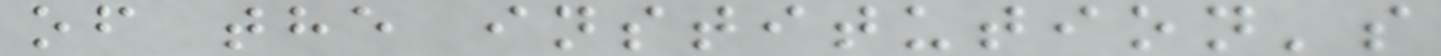of the institution's
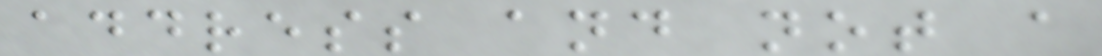address and not a
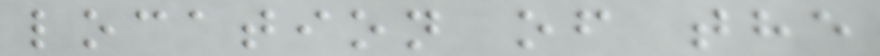location of the
